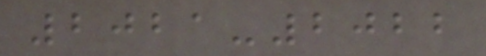2021-2022
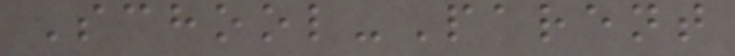School-Parent
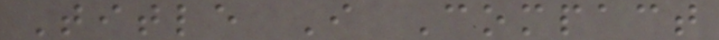Title I Compact
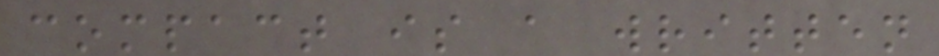compact is a written
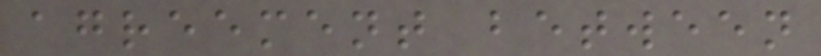agreement between
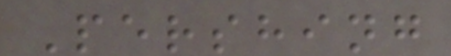Pershing
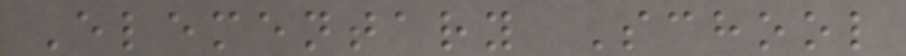Elementary School
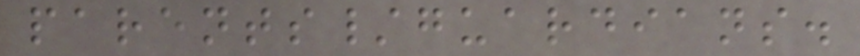parents/guardians.
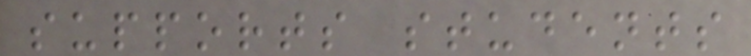supports students
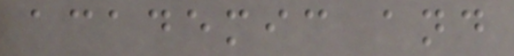academic and
